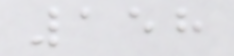158
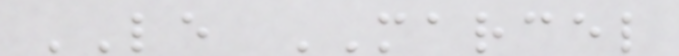LE MARCEL
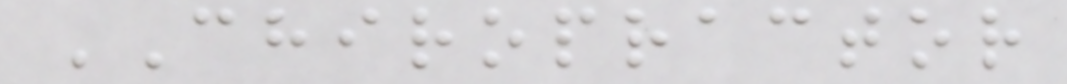CHIROPRACTOR
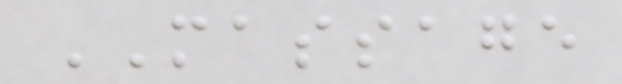MASSAGE
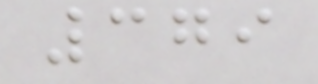379
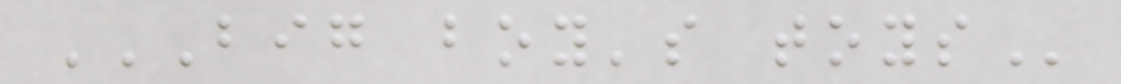BIG BOY'S TOYS
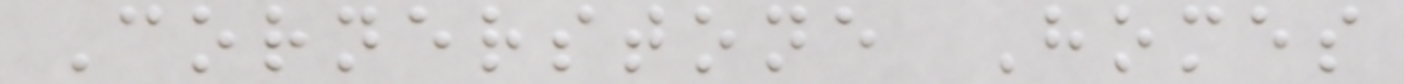Cornerstone Homes
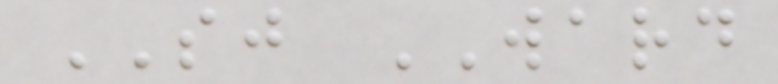SJ WARD
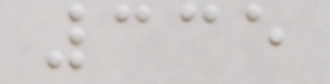335
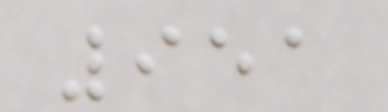951
